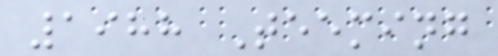1988 Teeming
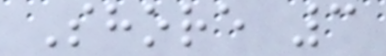Shore 3
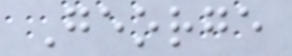George
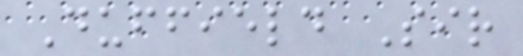Duffield Sir
